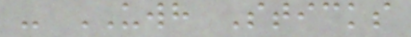- UWH Sticks
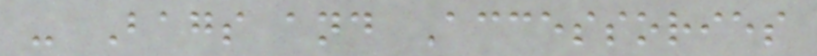- Bags and Accessories
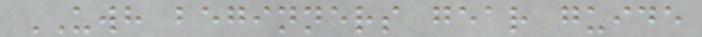UWH beginners gear guide
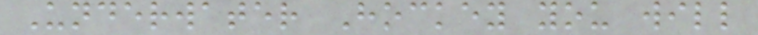Underwater Hockey you will
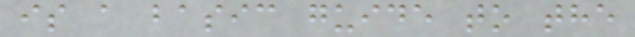is a basic guide to the
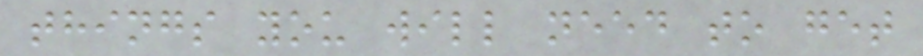things you will need to get
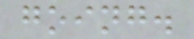going.
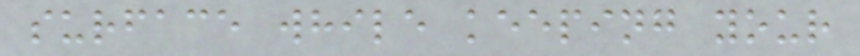surface while keeping your
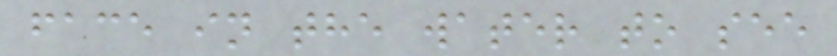face in the water to see
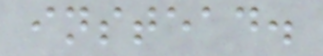instead.
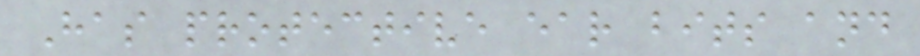Has protective ear bits and
